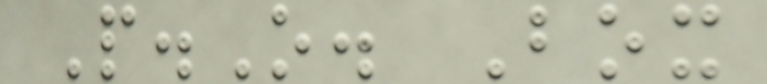P.O. Box
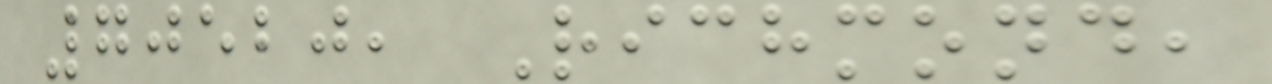70520, Richmond,
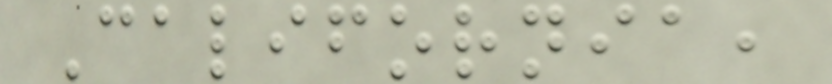California,
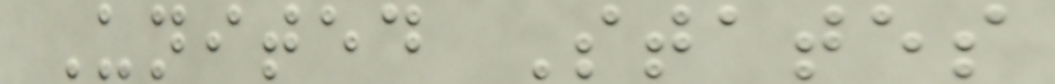United States
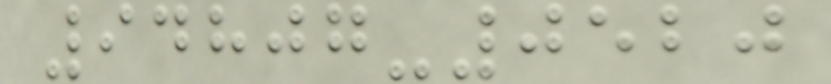94807-0520
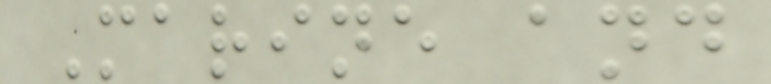Marine and
